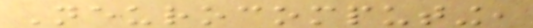Neurocomputing,
